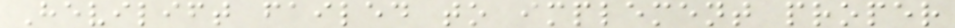Hevilift failed to implement proper
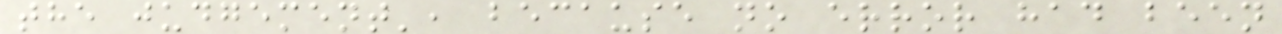the judgement', because no error had been
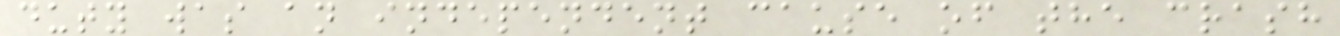duty was an independent cause of the crash
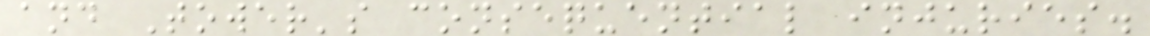and Tower's consequential injuries.
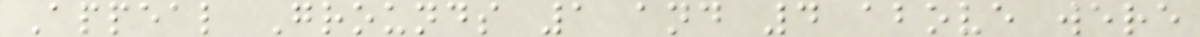Appeal Grounds 1 and 4 above were
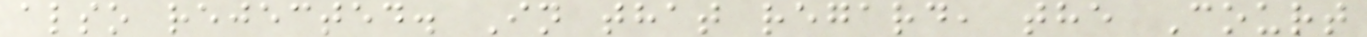also rejected. In that regard, the Court
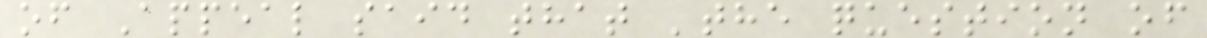of Appeal said that 'the question of
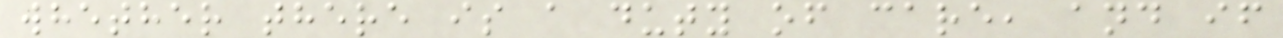whether there is a duty of care, and if
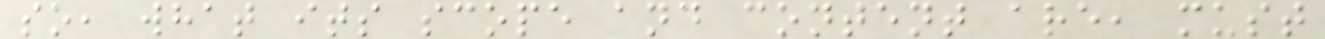so, what its scope and content are, must
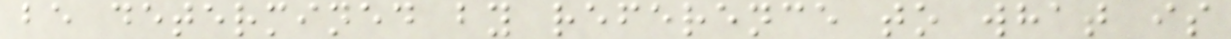be determined by reference to what is
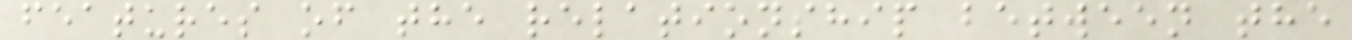features of the relationship between the
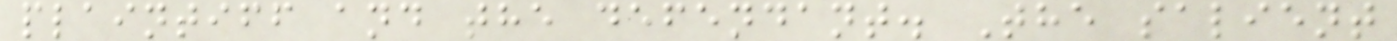plaintiff and the defendant. The salient
